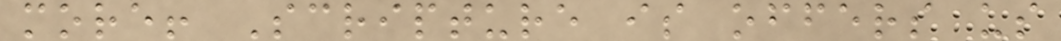more! Scripture is offers us
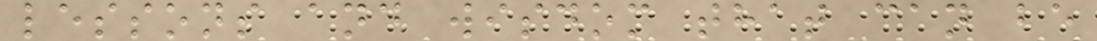lessons and wisdom that can be
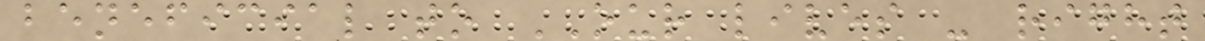beneficial to OUR lives - right
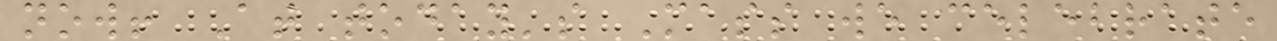now! At today's Mass we celebrate
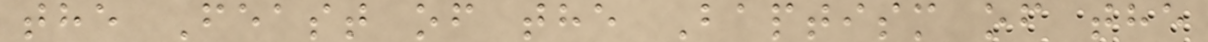the Feast of the Baptism of the
